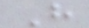H
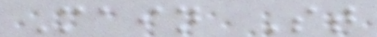Main St
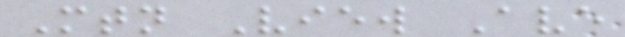Mtn View Ave
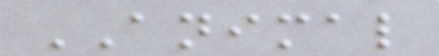ANIMAL
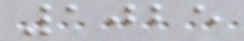1025
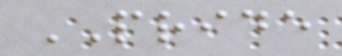PRIDE
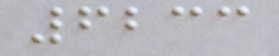6233
